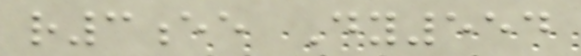r3ee Dy554
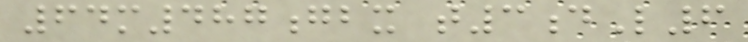64m487gbx t3dL6
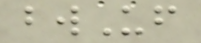bwUf
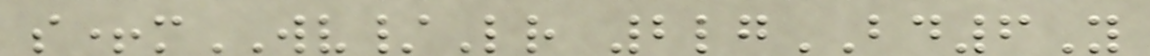s+mWV/Lr 2lgBD6Y
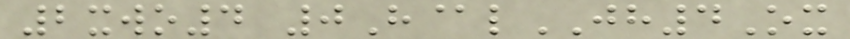2xwo4 0H@lJH4Ox
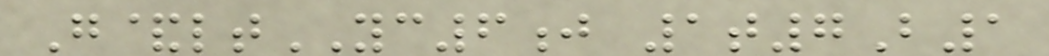G&ltYC6j 1t7B1
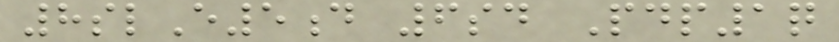8slE5d 6sd Pdp1q
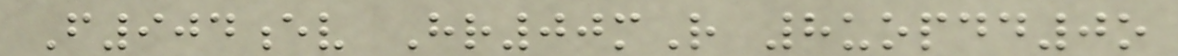F904ev Hr00mR 8uopdd0o
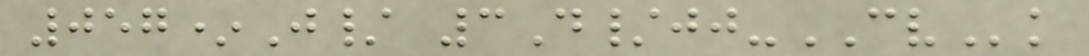057*J/ 3D/jj-CVk
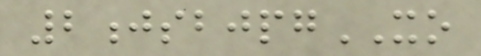2jsbjpgXO
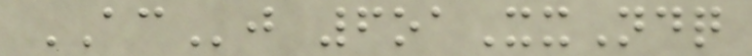ACj 6oaXxNdq
